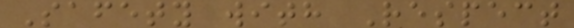Safety with Respect
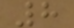8
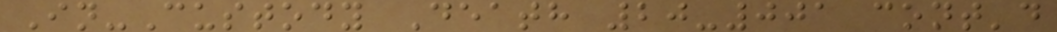In-Custody Death 20-001 cont'd
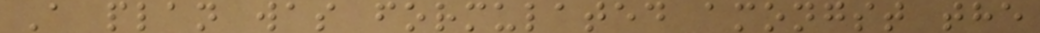A plan was formulated amongst the
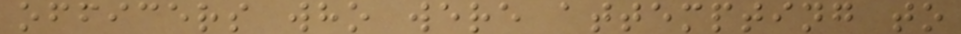officers who were attempting to
